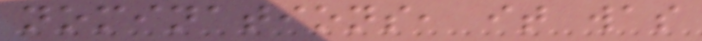nominations, it was
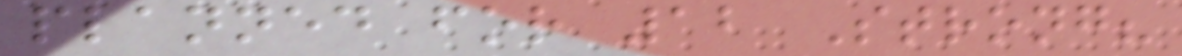planned for 12 Strong?
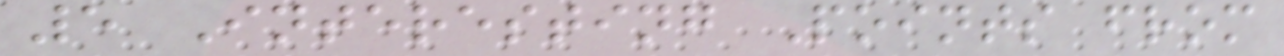5 Interesting Points from
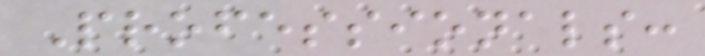Professionals:
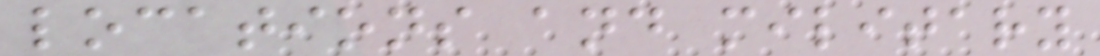locations and military
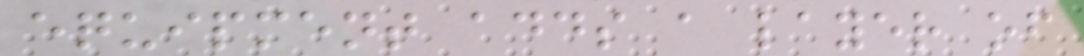equipment adds a layer of
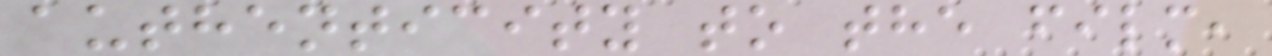authenticity to the film,
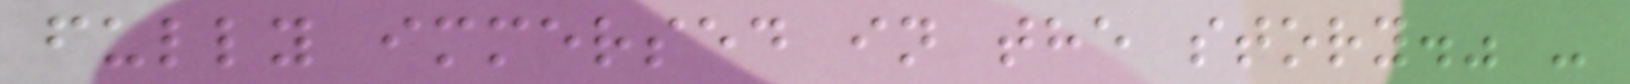fully immersed in the story." -
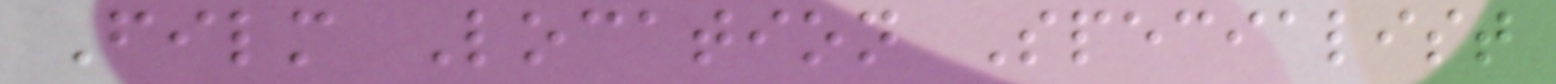Film Location Specialist
